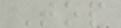Top
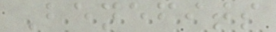Benefits
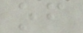of
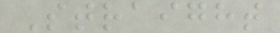Straight
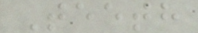Teeth
